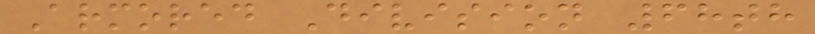Armored Division 68th
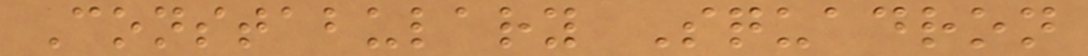Constabulary Squadron
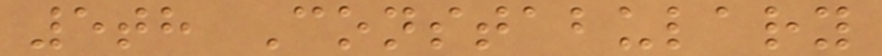5th Constabulary
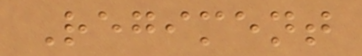Regiment
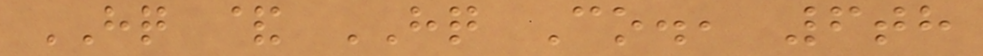HQ & HQ Co., 6th
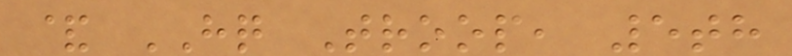& HQ Troop, 5th
